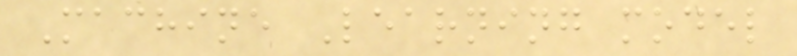Machine Learning model
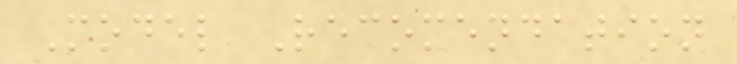Model Recomendation
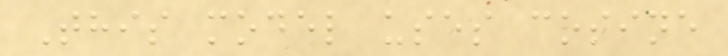This model uses cosine
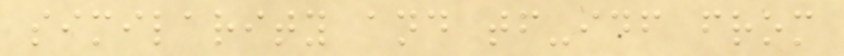similarity and tf-idf from
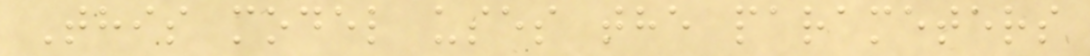This model uses the parameters
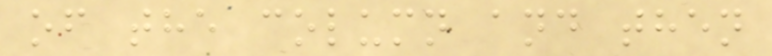of the column and then
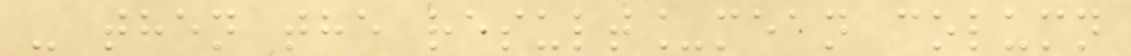- then the result_mean column
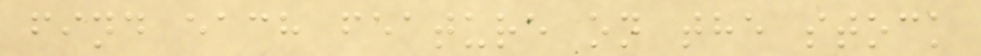find each feature on the stock
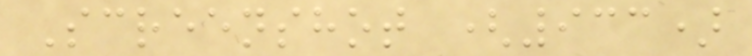Screenshot (933)
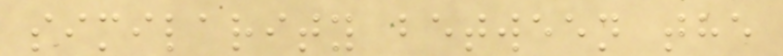similarity between the
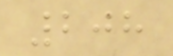208
